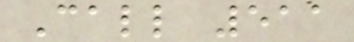Call 511
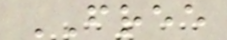FREE
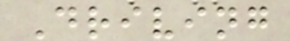Driving
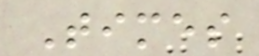Times
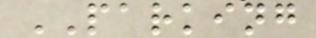PARKING
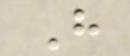H
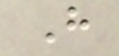H
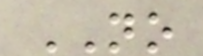NO
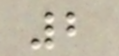2
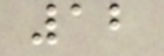12
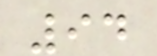94
